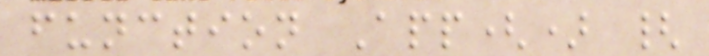function App() {
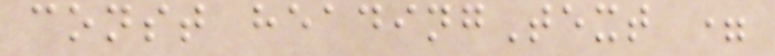const headingText =
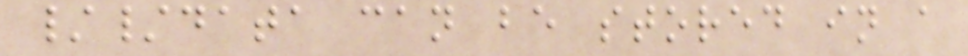//data can be stored in a
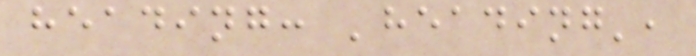heading: 'heading',
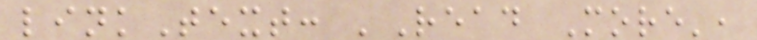linkText: 'Read More',
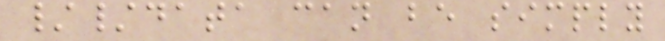//data can be simply
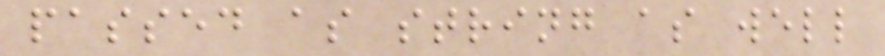passed as string as well
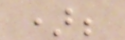);
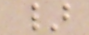}
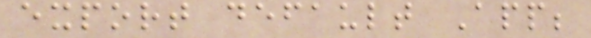export default App;
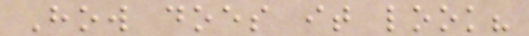How does it look?
